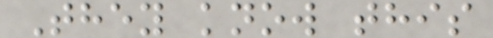They know this
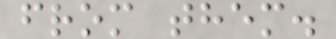from them.
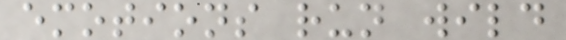emotions run wild
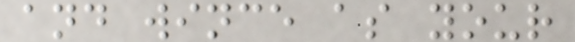and wince as your
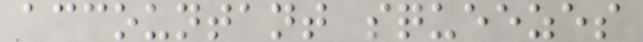accountant squeezes
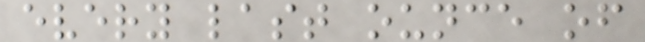every last ounce of
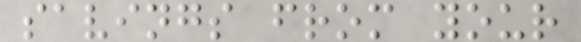savings from your
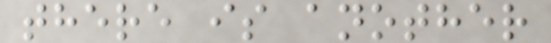there is another
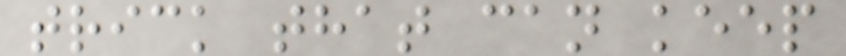trick that can keep
